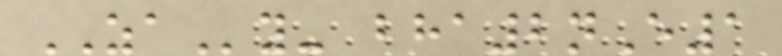ZAy- bha2nE1
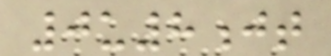0u8jt
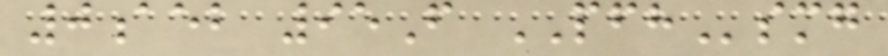0aeb 95F PFHsmg
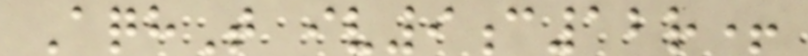AqhT iv9c12r+
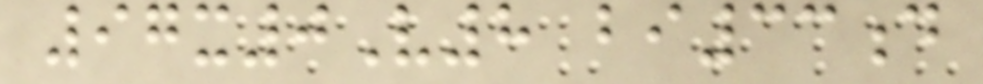97x0V8 bi33d
